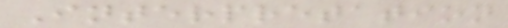Interpretation
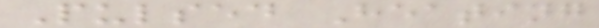Pulsed Heating
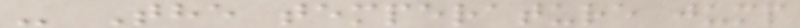- The temperature jump
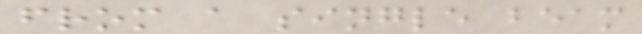from a single beam
